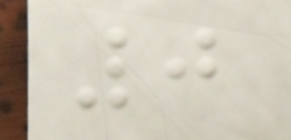0
